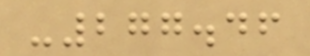-277.46
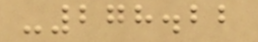-278.22
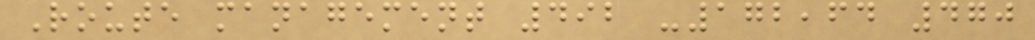Route management 492 -172,64 470
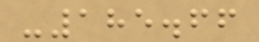-185.66
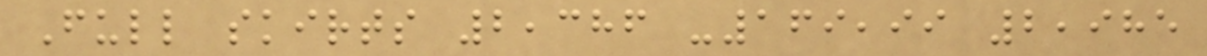Full skirts 2,386 -169,99 2,985
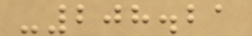-208.21
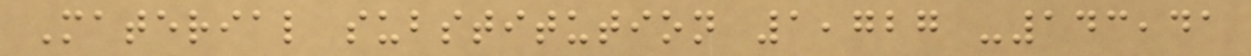Material substitution 1,727 -143,41
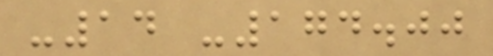-14 -174.00
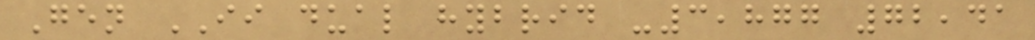Gen II dual hybrid -3,877 72,41
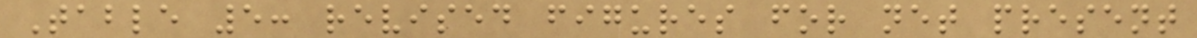Table 5: revised figures for net present
